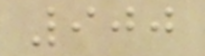900
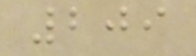209
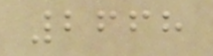2668
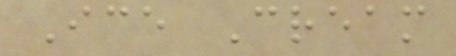Ice Cream
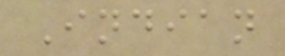Indian
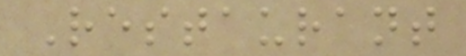Restaurant
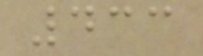433
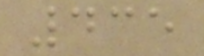435
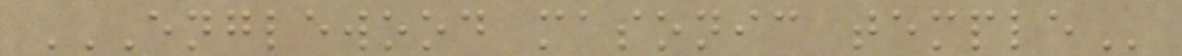ENGLEWOOD MASONIC TEMPLE
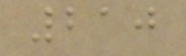210
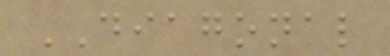DIAGONAL
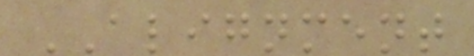ALIGNMENT
